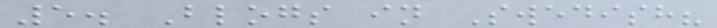5. Blogs in Swedish?
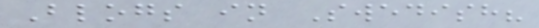Blogs in Swedish?
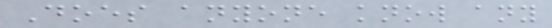Does anyone know any
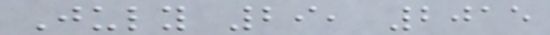July 29, 2015
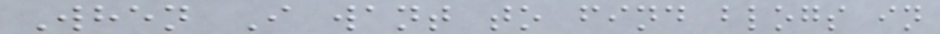When I want to find blogs in
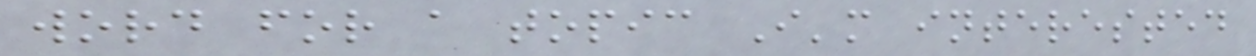word for a topic I'm interested
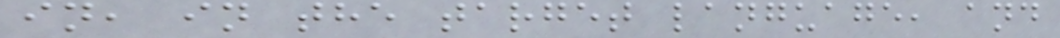in, in the target language, and
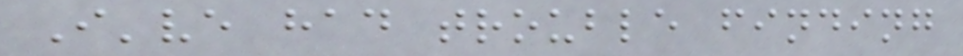I've had trouble finding
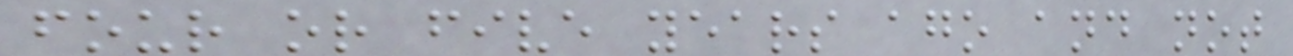four or five years ago and not
